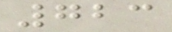723
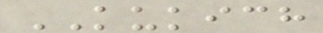KUKICH
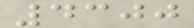4300
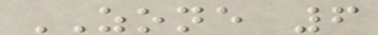ZONE 6
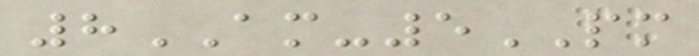8AM-5PM
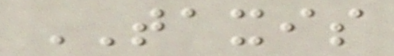TAXIS
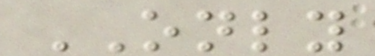ONLY
